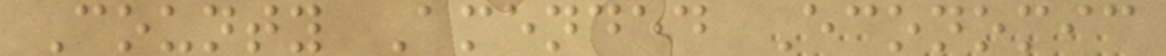County Amended Economic
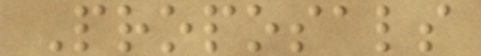Proposals
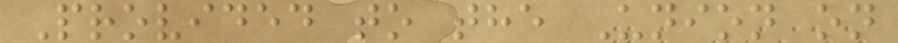Provided to the Union on
